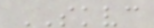SKVC
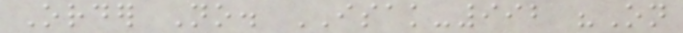Order No. ISAK-992 "On
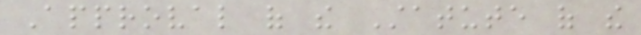Approval of the Statute of the
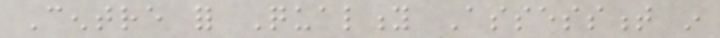Centre for Quality Assessment in
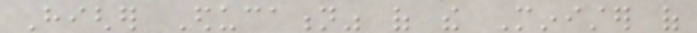Higher Education" of the Minister of
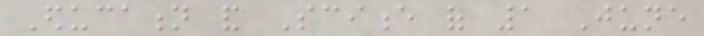Education and Science of 1 June
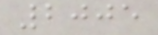2005
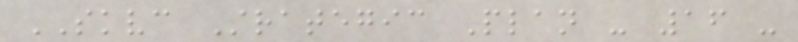SKVC Strategic Plan - 16 -
